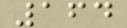164
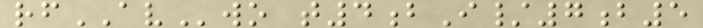rfAVwo t4bI/7b5
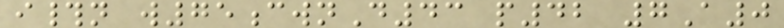i#n w75cwnD43 p42 7A0
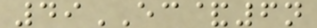49EC&6n
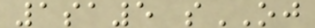1sa5 sOJ
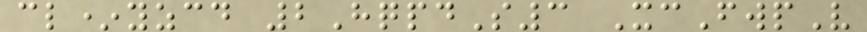cl*yzcd 2HqpdS3 XcFwpV
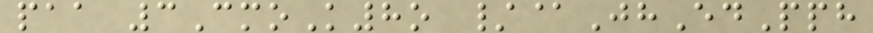paa 3CmoK8o /@JhEdPph
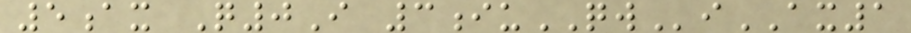5ax Q0I 3iuQWiAX1
